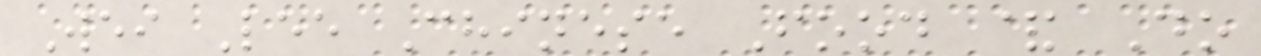Wei Lee Chinese Food & Do
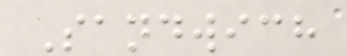Sandwich
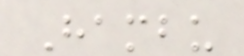Hambu
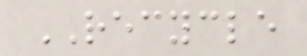RECYCLE
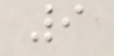9
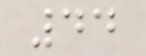44
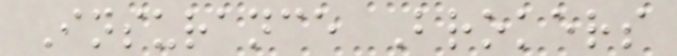Insurance Brokers
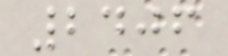2406
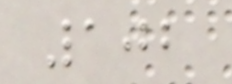102
